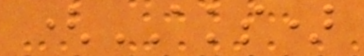(AKS)
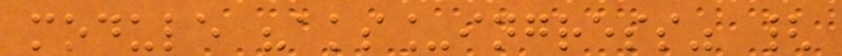module "aks_ingress" {
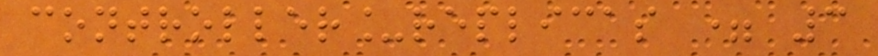controller_replicas = 3
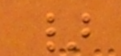}
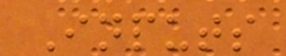Inputs
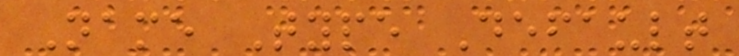Name Type Default
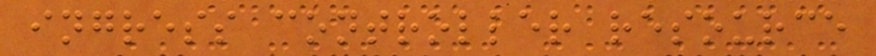ingress controller resource
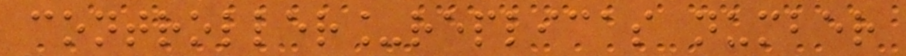controller_replicas number
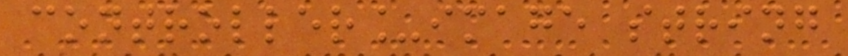controller_image string
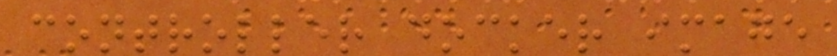controller docker image
